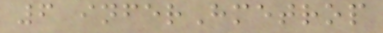6 inferHmetrop
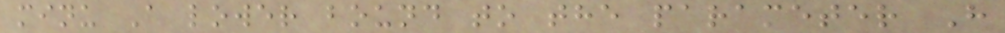minu A lower bound to the parameter H
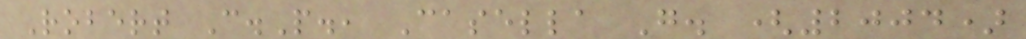Robert C.P., Casella G. (2004)
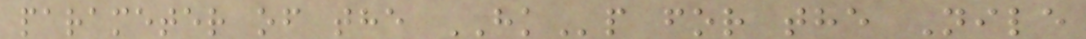parameter of the HKp for the Nile
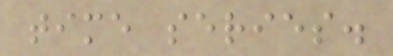time series.
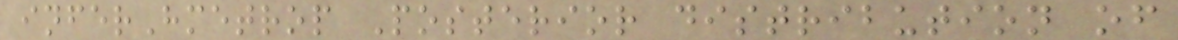inferHmetrop Posterior distribution of
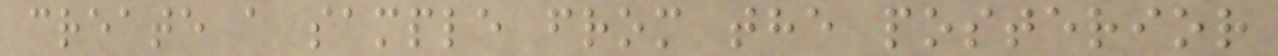create a sample from the posterior
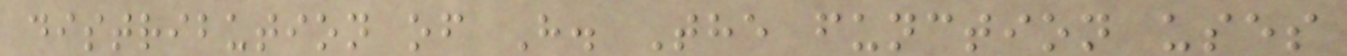distribution of H. The function uses
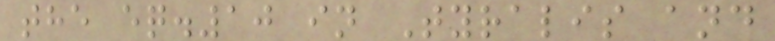the eq.10 in Tyralis and
